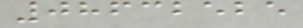08632525
